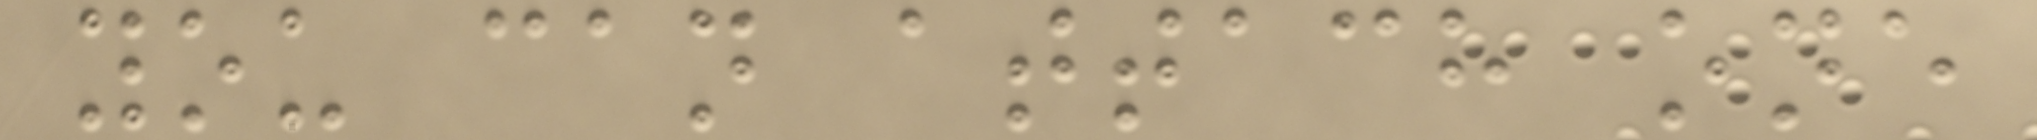you can attach one
